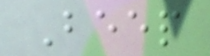Beep
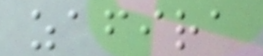zafira
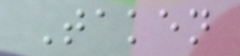Taken
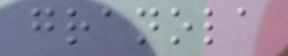granola
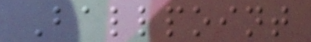Ballpoint
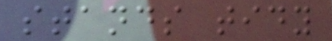stands tidy
